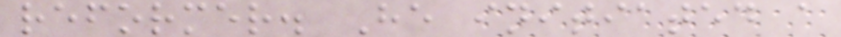reformer. He initiated a
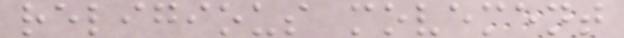religious movement
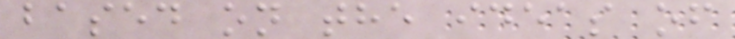based on the ideas of
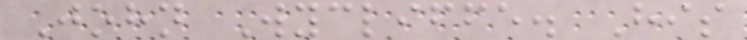John Wycliffe. His
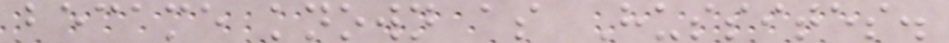became known as Hussites.
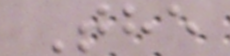The
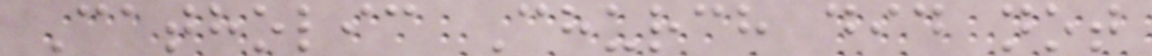Catholic Church did not
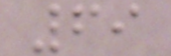69
